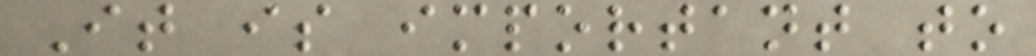It is important to
